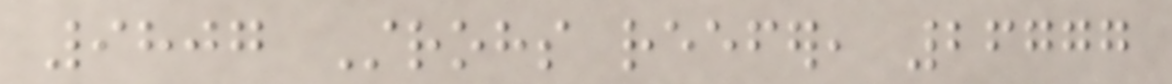9807 Strohs reefer, 26777
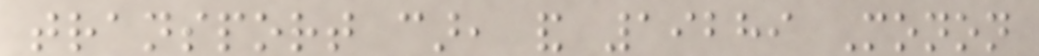transport car, and 19289 Monon
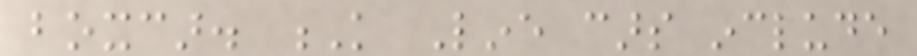boxcar. K Line cars include
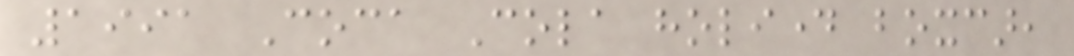1991 Coca Cola holiday boxcar,
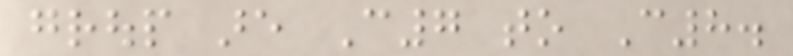group are C7 to C8.
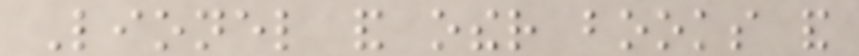Lionel and other books and
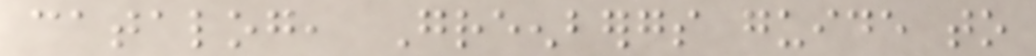catalog, Greenbergs guide to
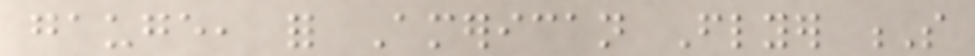gauge, for American Flyer S
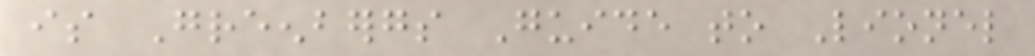is Greenbergs Guide to Lionel
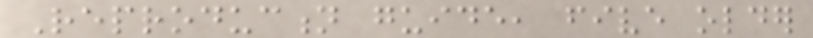Reproduction guide, five older
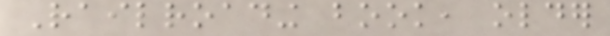Railroading book, older
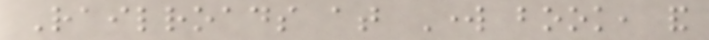Railroads at Work book, and
